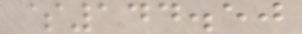$144.50
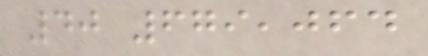40 679,064
